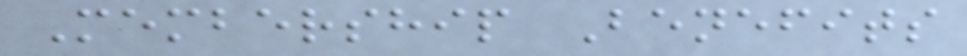Membership Benefits
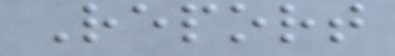Report
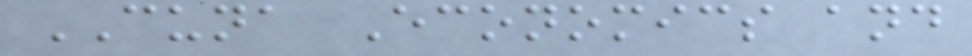CUNA Economics and
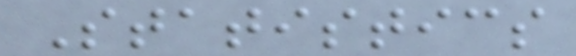Statistics
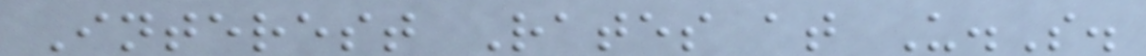Interest Rates at U.S.
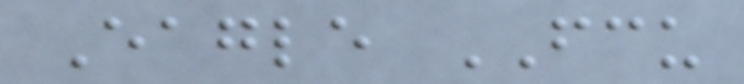Eagle FCU
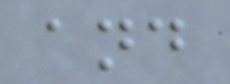and
